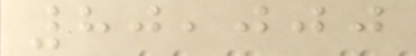80,000
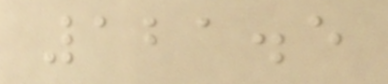121.5
